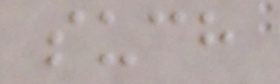such
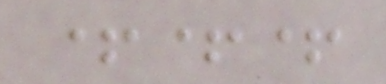+++
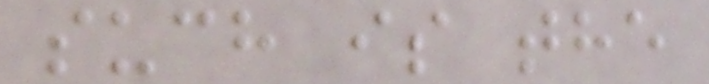such is the
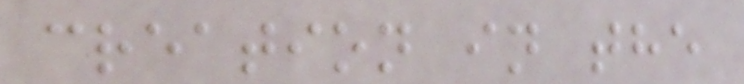creation in the
